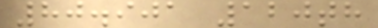80.901 120th
